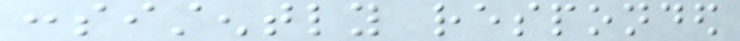consistently responded
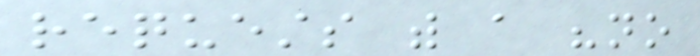requests with a "no
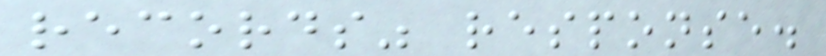records" response.
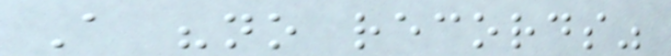A "no records"
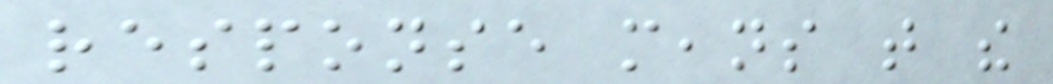response means that the
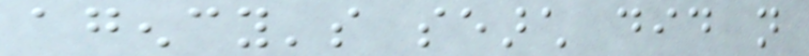agency's search did not
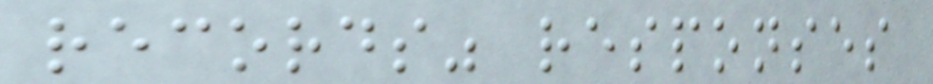records" responses
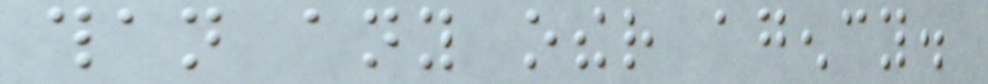than any other agency.
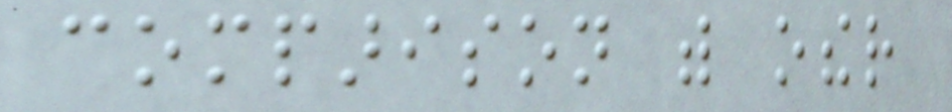comparison with other
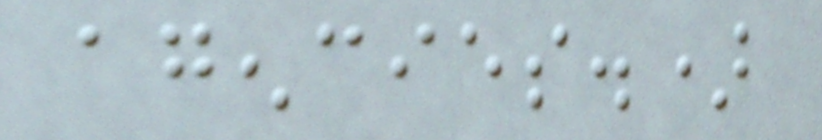agencies.)
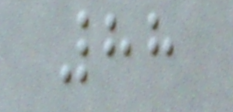88
